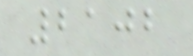2102
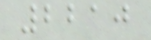2210
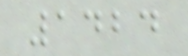1424
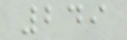249
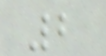2
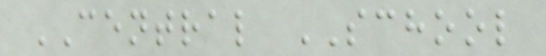CENTRAL SCHOOL
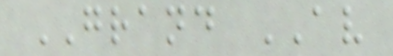GRAND AV
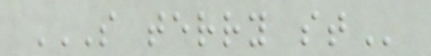S TERRY ST
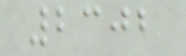2302
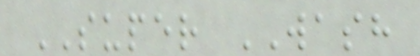SUPER WASH
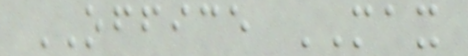OFFICE MAX
